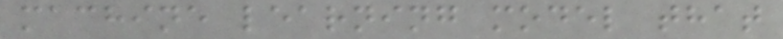machine learning model that
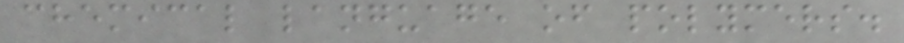chemical language of polymers.
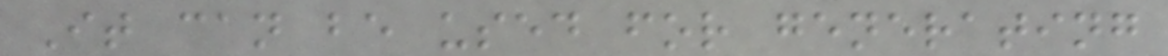It can be used for generating
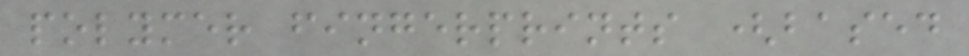polymer fingerprints (based
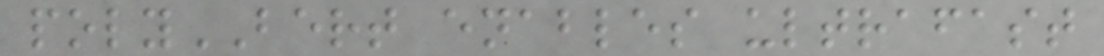polyBERT enables ultrafast
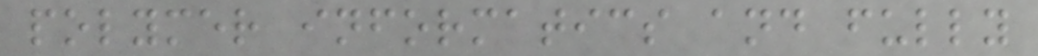polymer informatics and fully
